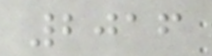2016
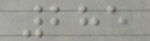285
